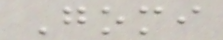Gomi
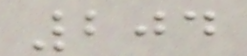204
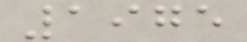1975
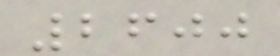2600
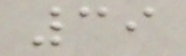39
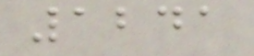1241
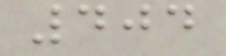404
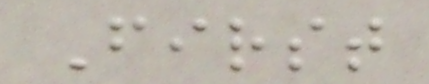First
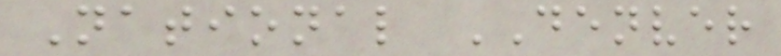National DENVER
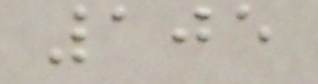105
